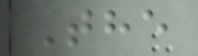The
